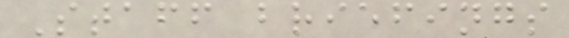Staff briefings
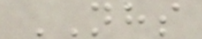NHS
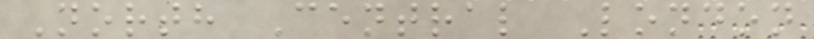North Central London
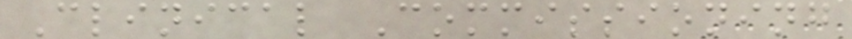Clinical Commissioning
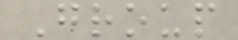Group
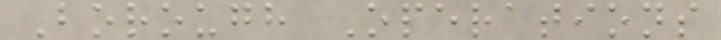Borough Operations
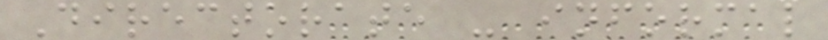Directorate - informal
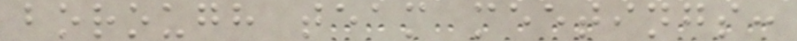borough team meetings:
